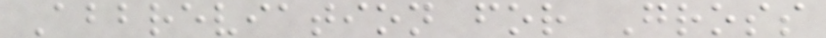Abbreviation for Gross
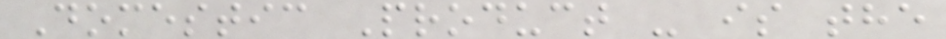Domestic Product - is the
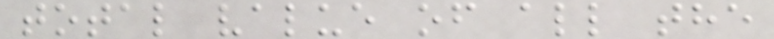total value of all the
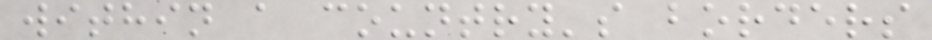within a country's borders
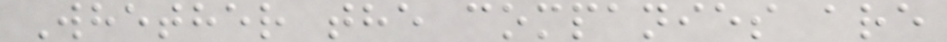Whether the companies are
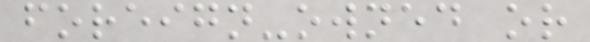foreign-owned or
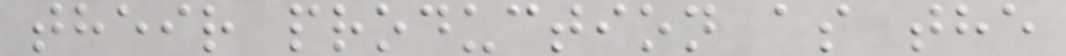their production as the
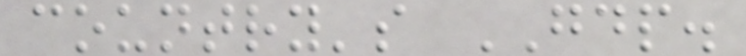country's GDP.
